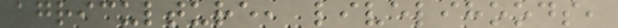agriculture, livelihoods,
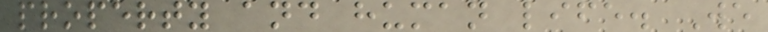property and human life. We
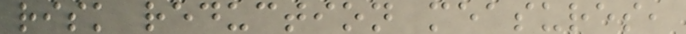risk reduction measures,
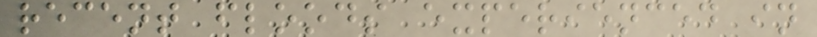recent floods experienced in
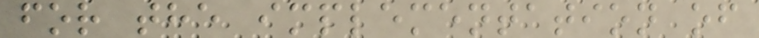for the implementation of
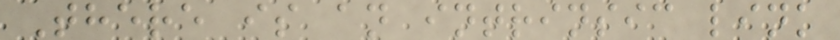There is an intrinsic link
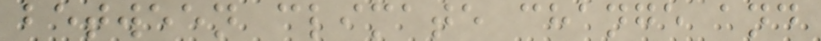between climate change and
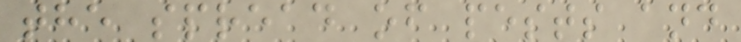the spread of pests and
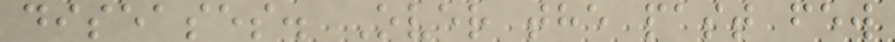diseases. Over the past few
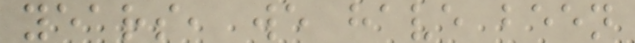years, we have been
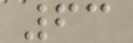63
